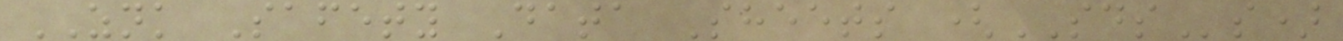ZNK Safety Data Sheets (SDSs)
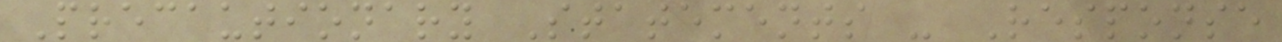Precautionary Statements - Response
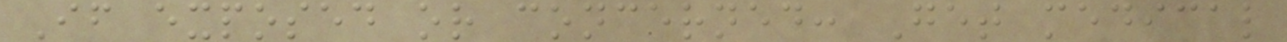If exposed or concerned: Get medical
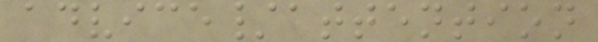advice/attention
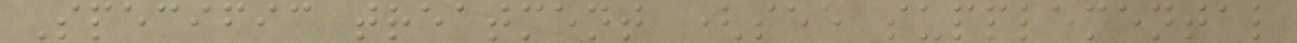Specific treatment (see supplemental
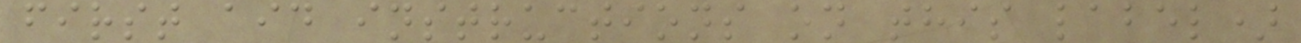first aid instructions on this label)
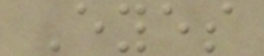Eyes
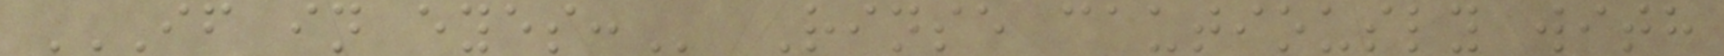IF IN EYES: Rinse cautiously with
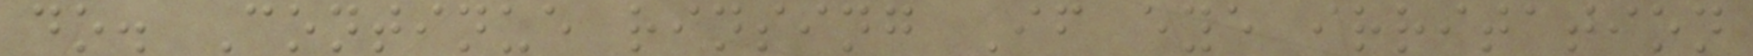do. Continue rinsing If eye irritation
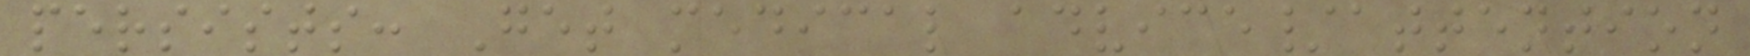persists: Get medical advice/attention
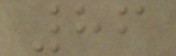86
